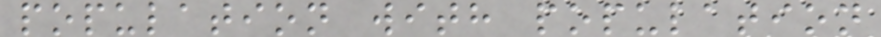population with population
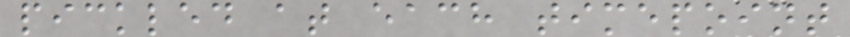pickled at each timepoint
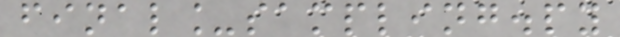final_sampling.py
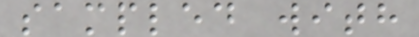sampled with
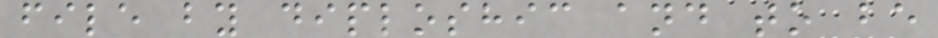file by diploshic and to be
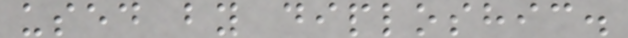used by diploshic.
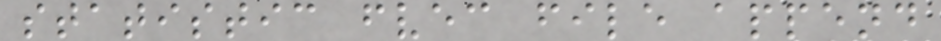statistic fvec file append
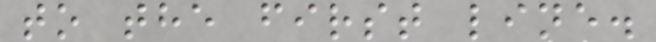to the first line.
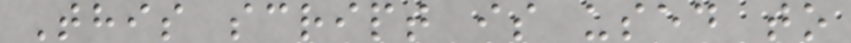This script is used to
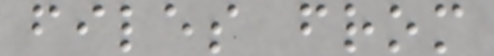files from
